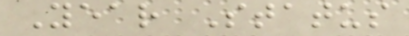Year Status
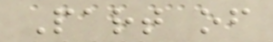Part of
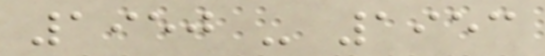1950 - 1953
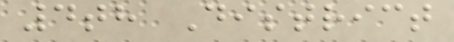4th District
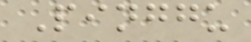Pinggu
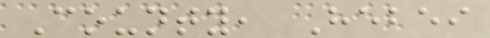County, Hebei
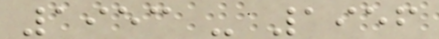1953 - 1956
